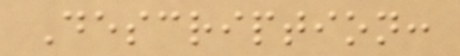Description:
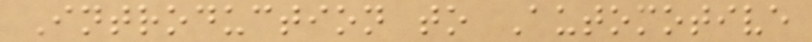Introduction to Automotive
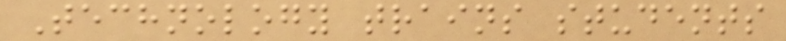Technology trains students
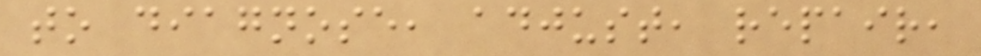to diagnose, adjust, repair,
